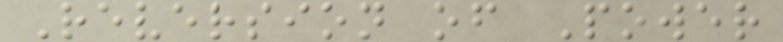Reversion of Power
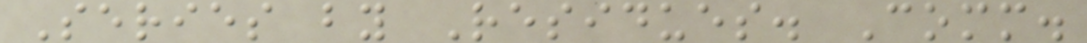Series by Residues. Comm.
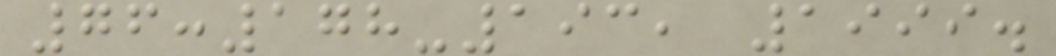76:178-193, 1999.
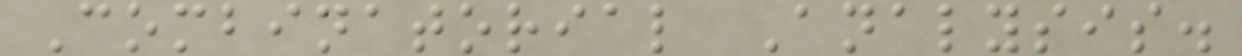Combinatorial Analysis.
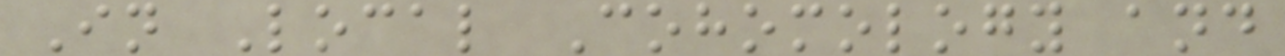In Local Cohomology and
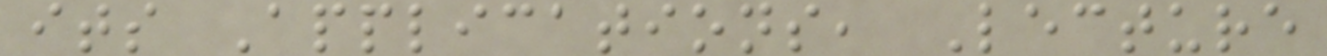its Applications, Lecture
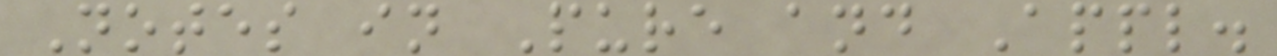Notes in Pure and Appl.
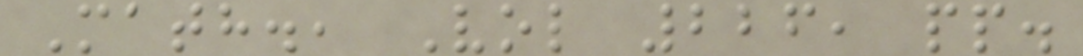Math., Vol 226, pp.
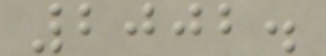2002.
